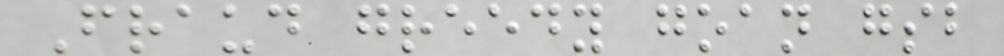Fraud greedy goan gsb
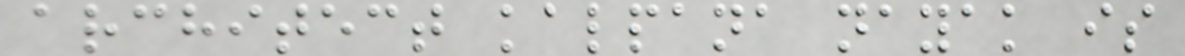architect kalpana nayak is
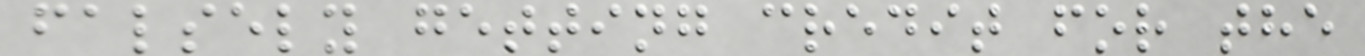falsely getting credit for the
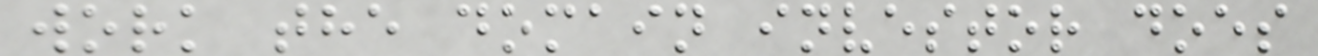work the domain investor does
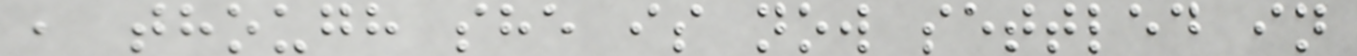, though she is now settled in
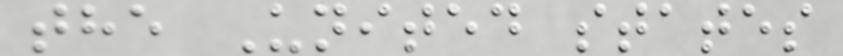the United states
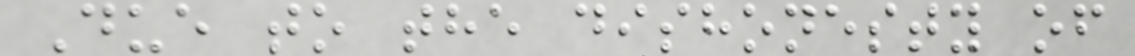Due to the dishonesty of
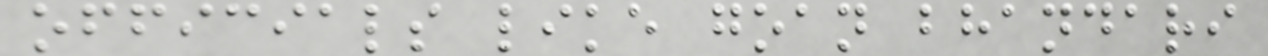officials like goan bhandari
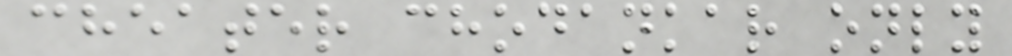cheater chodankar only
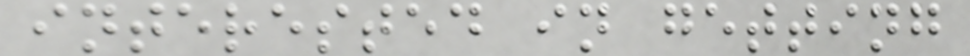interested in getting
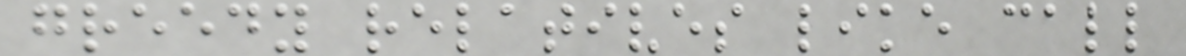greedy relatives like call
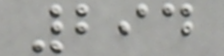294
